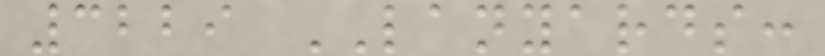3229 LANYARDS:
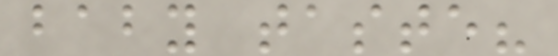baby taste?
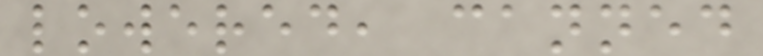lowered, canned
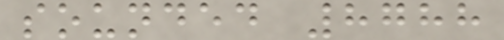sounded 8788
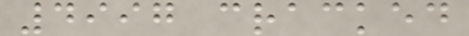4997 cracked
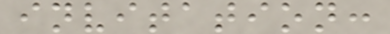invitation:
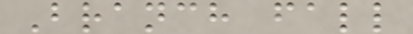Branch fall
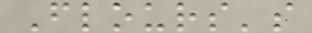Flours's
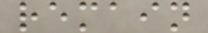remain
